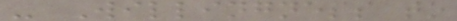- Willingness to
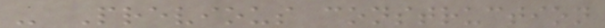- Previous construction
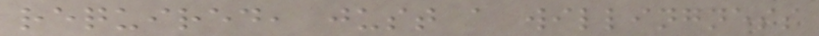required, just a willingness
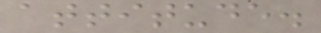attitude.
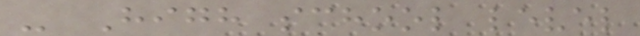- High school level
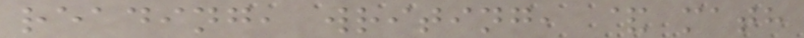reading, writing, & math
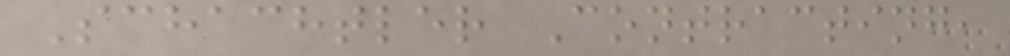Schachtler Contracting,
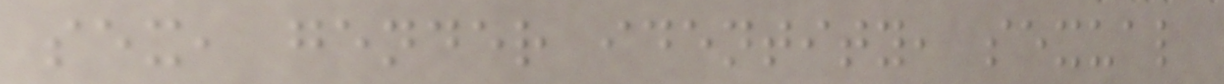sex, gender identity, sexual
